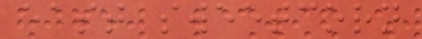east sweetcorn
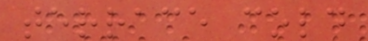terrace cold
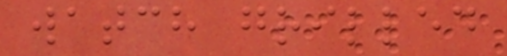watch grilled
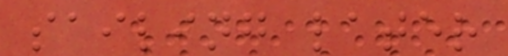sailing later
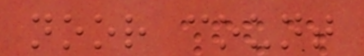noor count
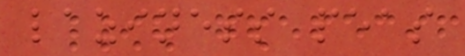laziness peas
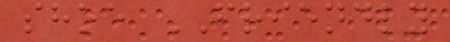shoe FRIENDLY
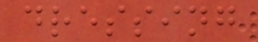dressing
